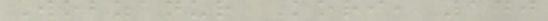Wobzanur Kori, 140
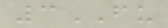3FU
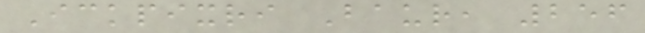Ickpixri Baur, 256
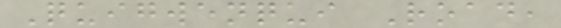Quigwenqui Road,
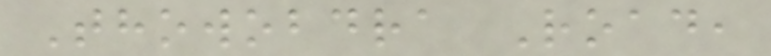Thowobdra Road,
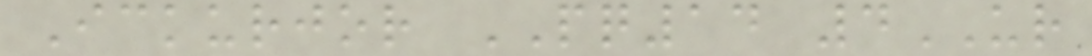Ickurjor PQ14 4UR
